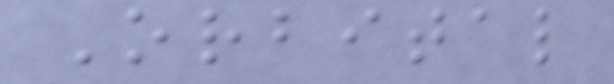Orbital
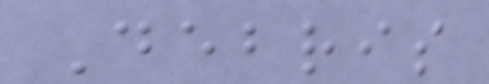Debris
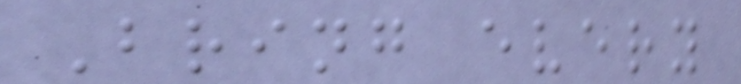Bring every
